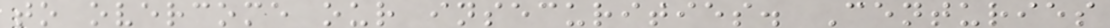to overcome our insecurities. Centuries
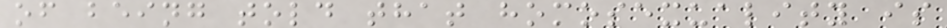of being told that homosexuality is
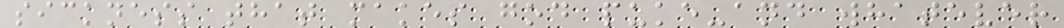sickness that makes god puke-and whatever
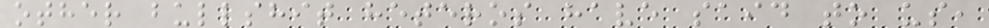other bullshit heteros have said to us,
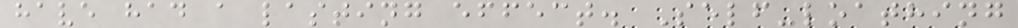have had a lasting effect. Self-loathing
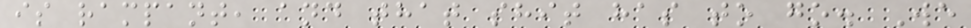is rampant, and that shit has to go. We
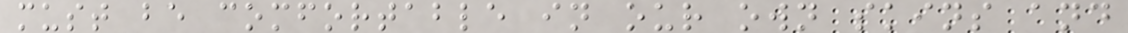must be comfortable in our own skins and
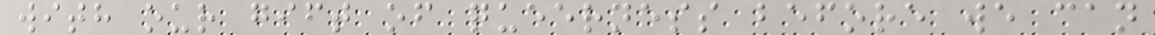with our gift of queerness before we can
